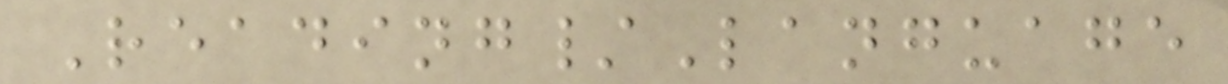Reading/Language
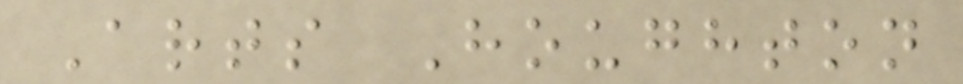Arts Houghton
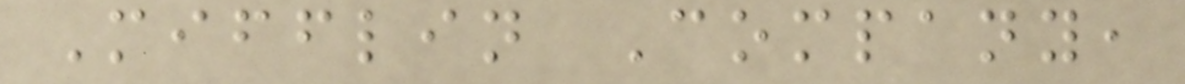Mifflin Company,
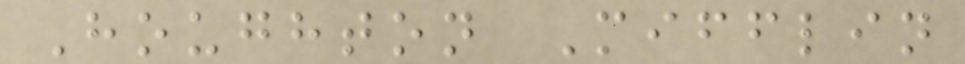Houghton Mifflin
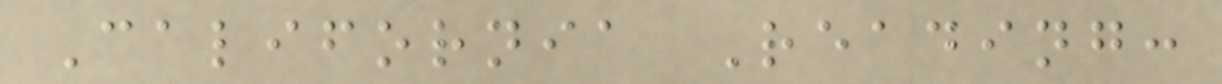California Reading:
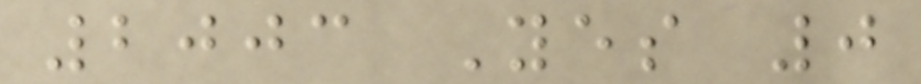2003 Yes 0
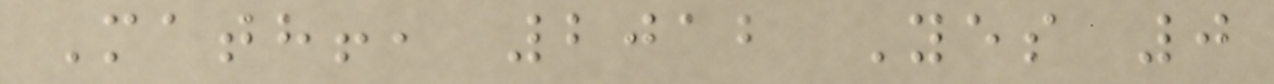Math!, 2012 Yes 0
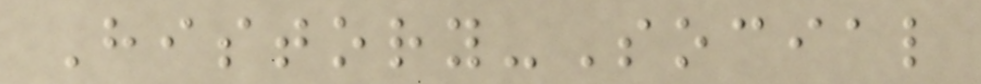History-Social
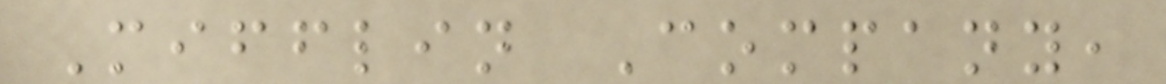Mifflin Company,
